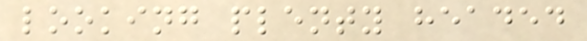looking plenty headed
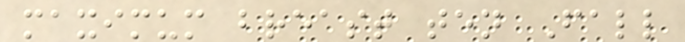maximum breast ten Fall
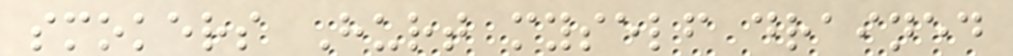smokers Hurt myself drained
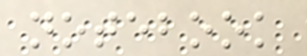notebook
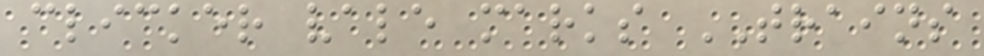clicker vale marks TRAINS
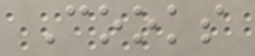Cooks
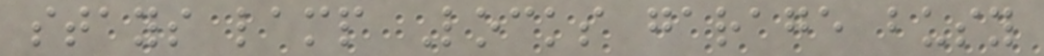stays lamp Locks garage busy
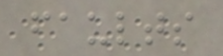faults
